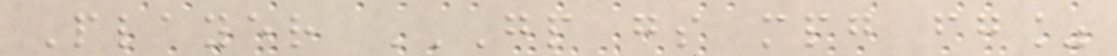Player GP GS MPG FG%
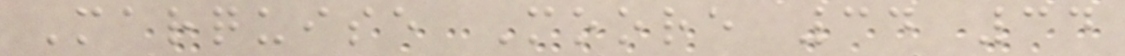Marquise Moore 34 34
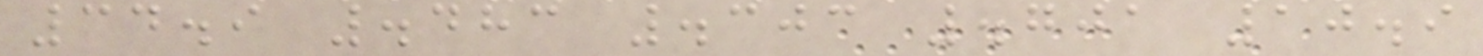34.9 .483 .303 .701 10.9
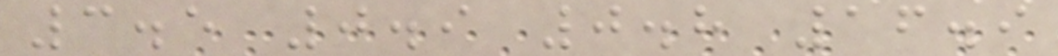3.5 0.9 0.8 16.9
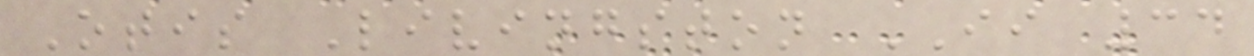Otis Livingston II 34
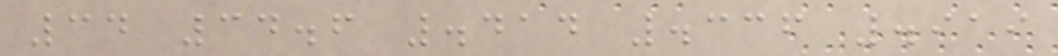34 34.6 .414 .336 .919
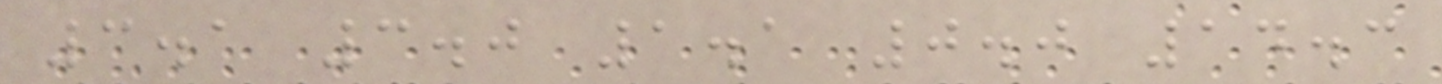3.1 3.0 1.1 0.0 14.3
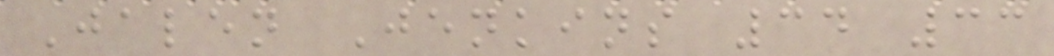Jalen Jenkins 34 33
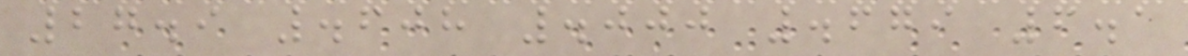27.9 .608 .000 .679 6.1
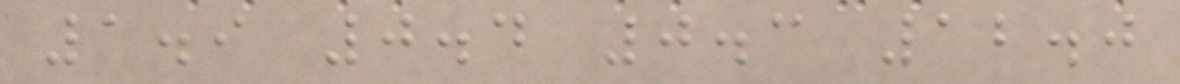1.9 0.4 0.3 12.0
